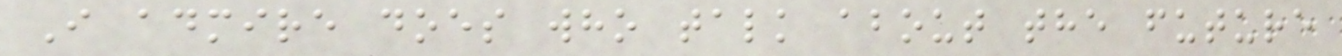I admire does who talk about the future
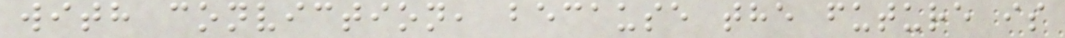with conviction, because the future is
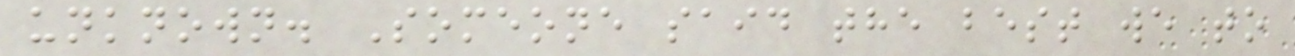unknown. Someone said the best we to
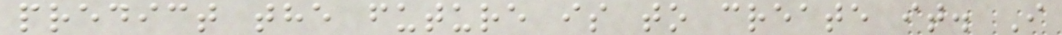predict the future is to create it. I
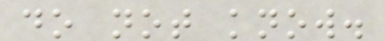do not know.
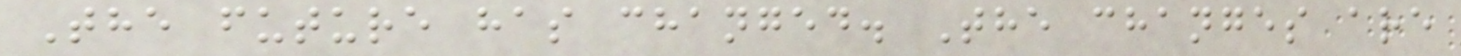The future has changed. The changes are
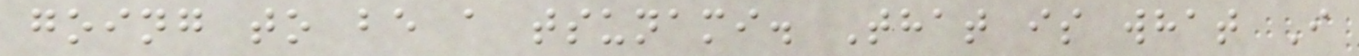going to be a tsunami. That is what I
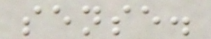sense.
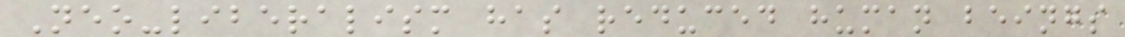Neo-liberalism has reduced human beings
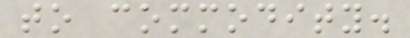to commodity.
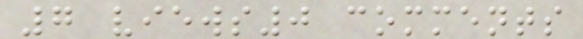7 views0 comments
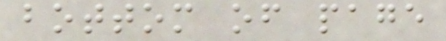bottom of page
